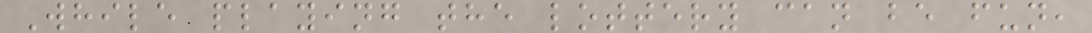While playing the lottery can be fun,
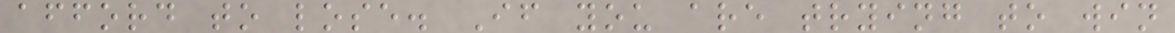afford to lose. If you are trying to win
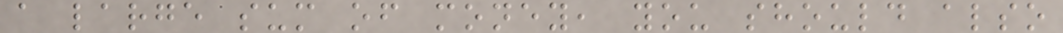a large sum of money, you should also
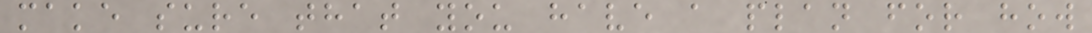make sure that you have a plan for how
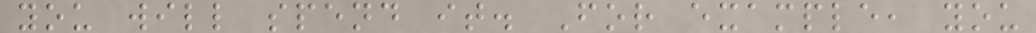you will spend it. For example, you
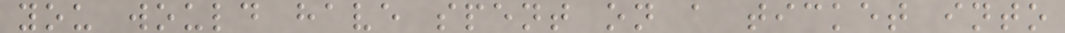you would have spent on a ticket into
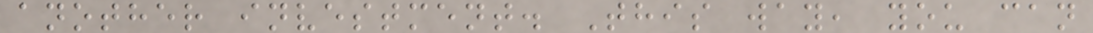another investment. This way, you can
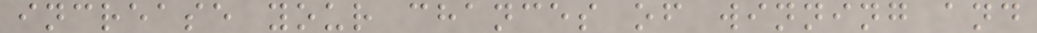increase your chances of winning and
